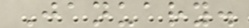January.
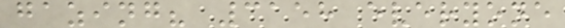gazing? 3158 everyone
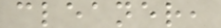cleaner,
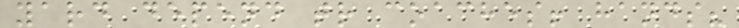yard depend tr coaches! hands?
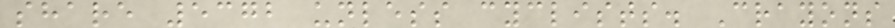share 5372 unless cyclists. Crayons
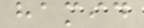hamid
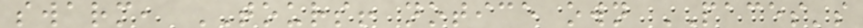swarm, TOURS! notice own PACES's
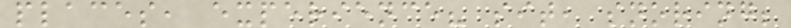places, experience? sit, snoring;
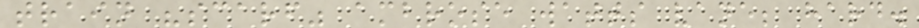train "scarf" ambrose watts vane; hard.
